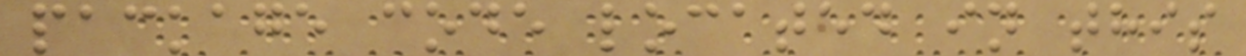package code located in this
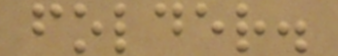folder.
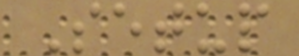Setup
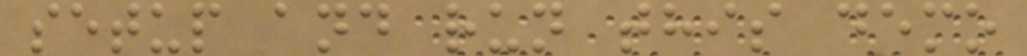setup and run this demo
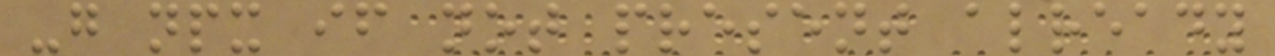-g npx if not present already
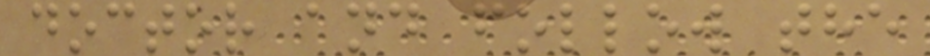doctor and follow the
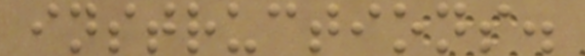instructions.
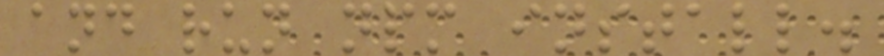and run npm install.
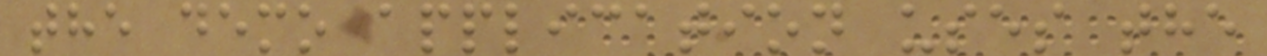the demo application uses the
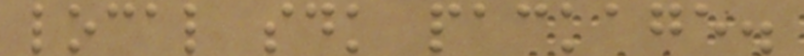local sdk package.
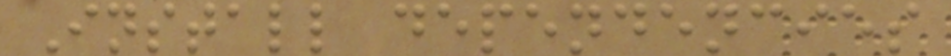Install dependencies
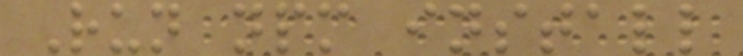Run npm install
